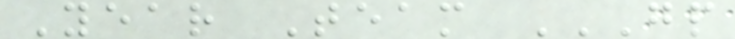Year Team GP
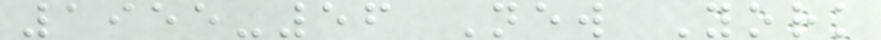1955-56 New York
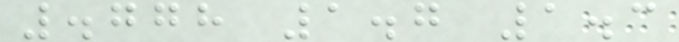.778 1.7 1.3
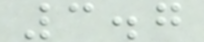3.7
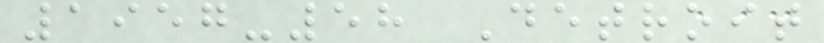1957-58 Detroit
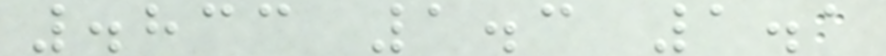.833 1.3 1.1
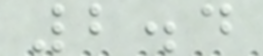2.4
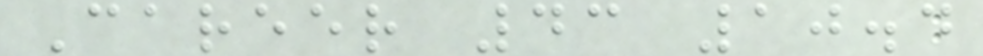Career 43 10.4
